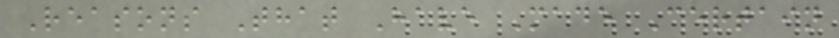Reasons That Have Made Certain
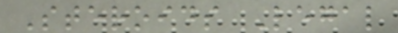Steroids Legal
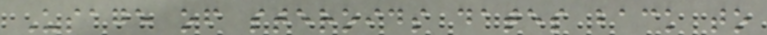Usage of steroids dates back to
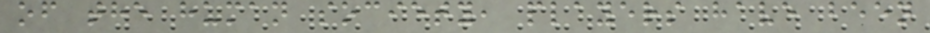of the human society, players have been
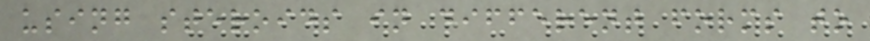using steroids in different forms to
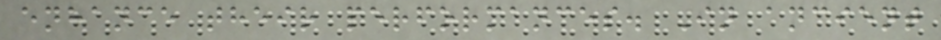enhance their performances. In ancient
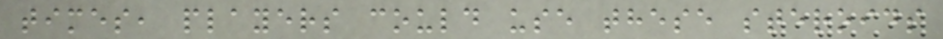times, players could use these steroids
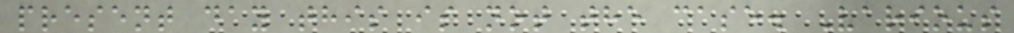present day this is not the case. Various
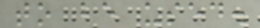to be used.
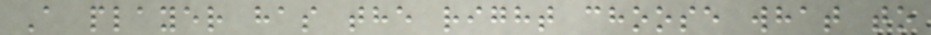A player has the right choose what to
